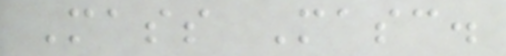Mass Masc.
